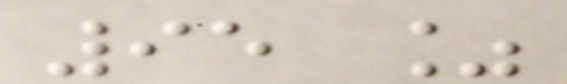95 %
